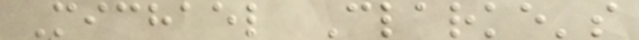Michael Clarke's
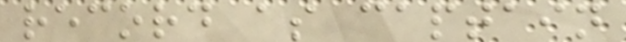record as captain
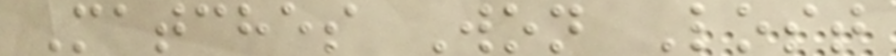Matches Won Lost
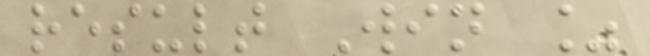result Win %
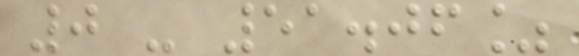0 - 51.06%
